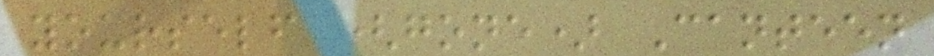yourself (gone) Canteen
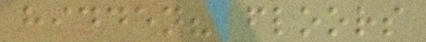hidden? floors
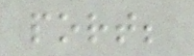port;
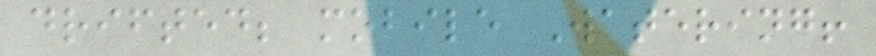drifted; mobile Watering!
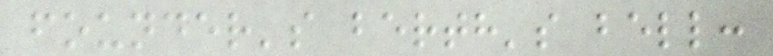founder's berth's bell:
